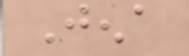Jena
